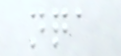nqa
